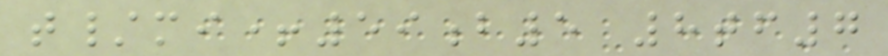t/mi+59b5 8tf7
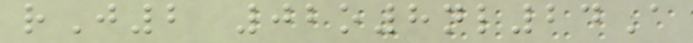rJ2 02o8nl24A
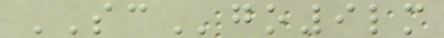SCgo9lm
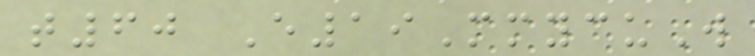t60 E19MmycuW
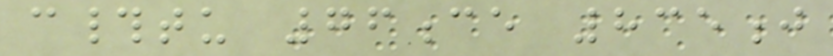c#tu 76ce 835j
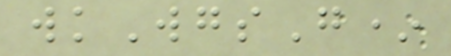wkWgsG*
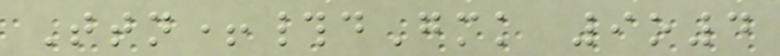Ttn+#dGmk 9o4
